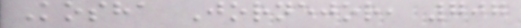Kosha Jornejor, 707
